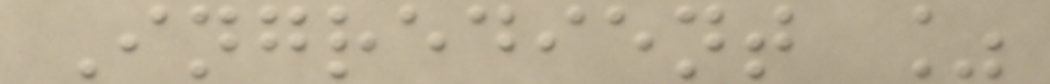Ingredient %
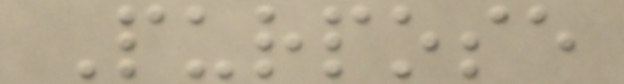Purpose
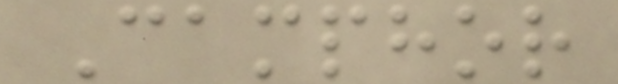Camphor
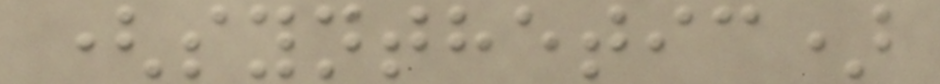(synthetic)
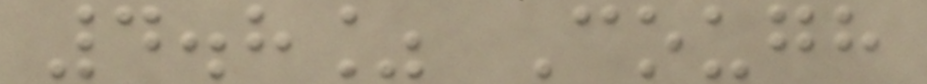4.8% Cough
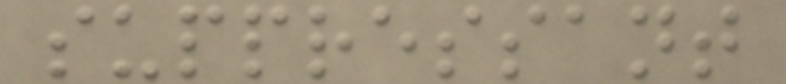suppressant
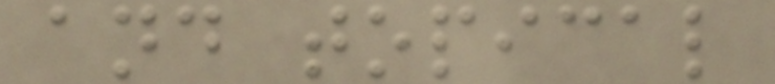and topical
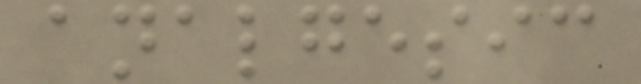analgesic
